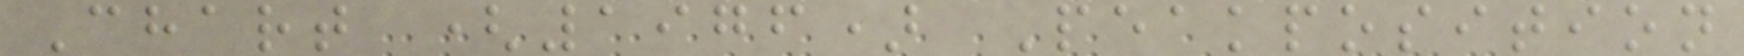Chart (1976) Peakposition
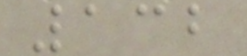132
